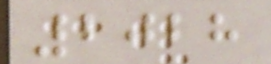2028
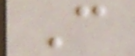C
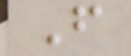F
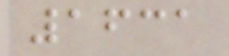1631
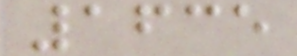1635
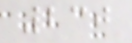230
